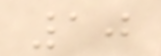10
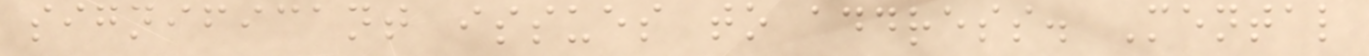significant issues to address. Mental
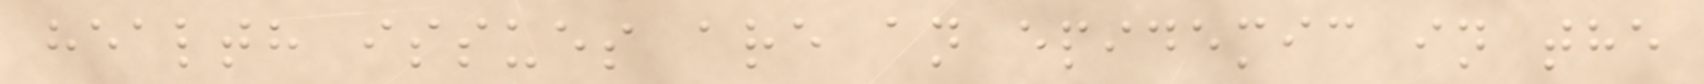health issues are an epidemic in the
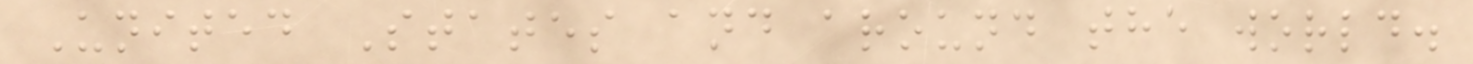United States and around the world.
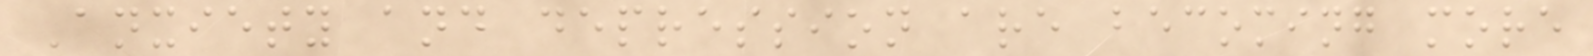Anxiety and depression are becoming more
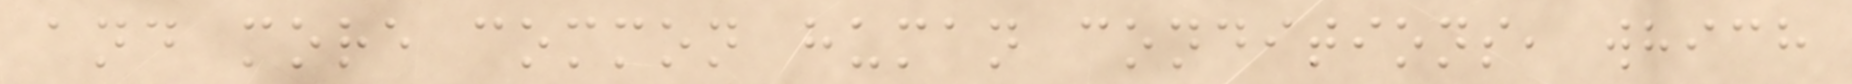and more common human conditions, which
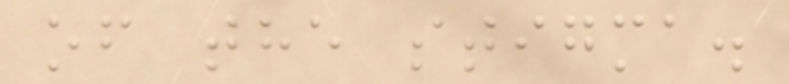of the stigma.
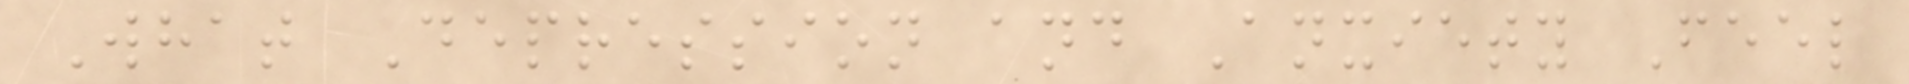What Depression and Anxiety Feel
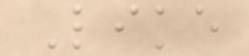Like
